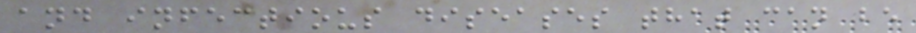and infectious diseases that can be
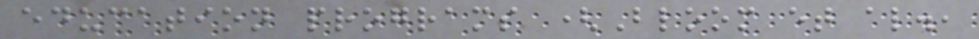education programs (Bloom et al.,
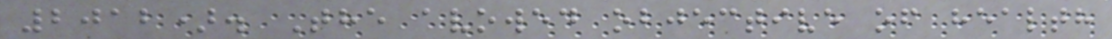2012). The avowed objective of health
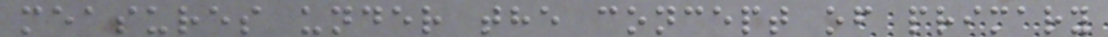measures under the concept of primary
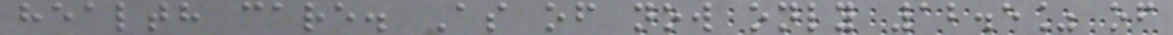health care. As of now only 12.5% of
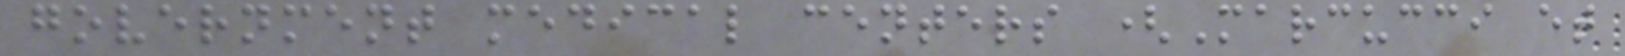government medical centers (Marcucci et
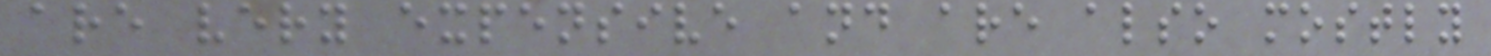are very expensive and are also mostly
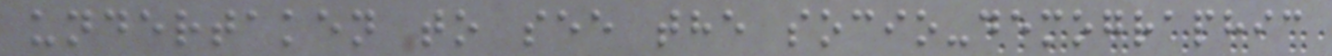undertaken to see the socio-demographic
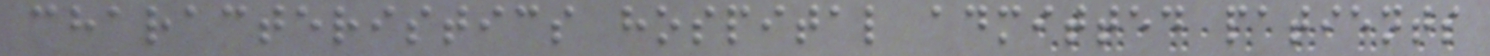characteristics hospital admitted patients
